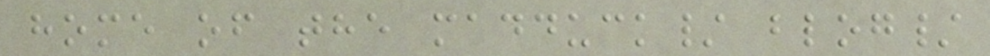home of the madduck/ blog/
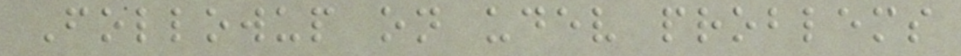Followup on udev problems
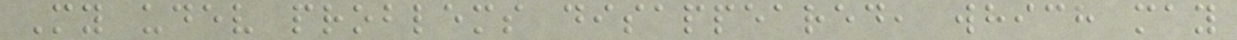My udev problems disappeared, which may
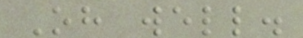Oh well.
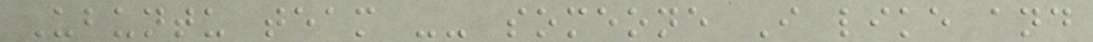Ubuntu team -- someone I like and
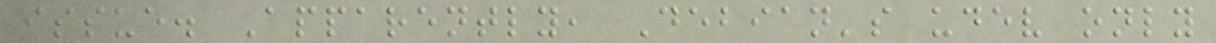issue. Apparently, Debian's udev only
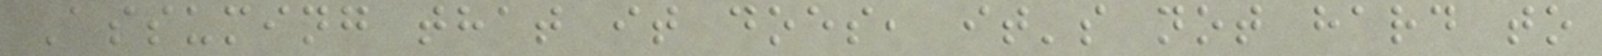Assuming that it does, it's not hard to
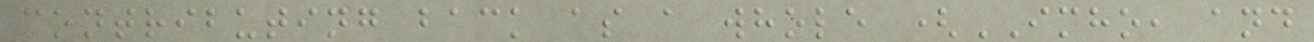contributing back as a whole (IMHO, and
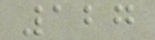127
